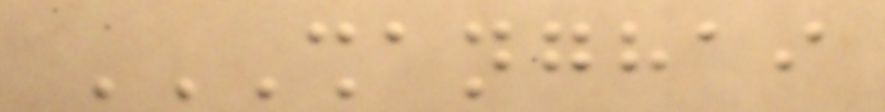SHANGHAI
